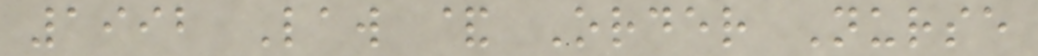1992 Law & Order Nurse
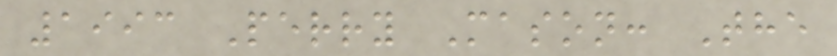1993 Perry Mason: The
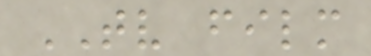TV film
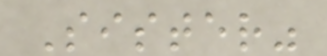Sister"
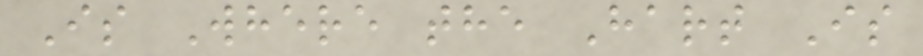Is Where the Hart Is
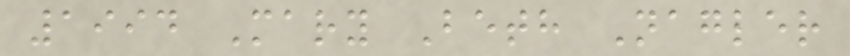1994 Mary Beth Nagler
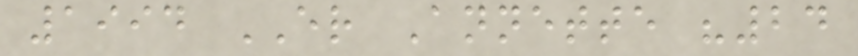1994 ER Annette "24
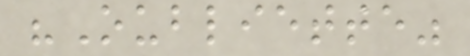"Oubliette"
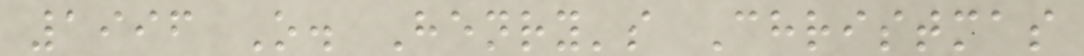1996 O. Henry's Christmas
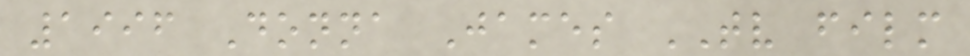1996 Donna James TV film
